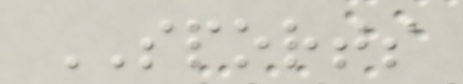SPORTS
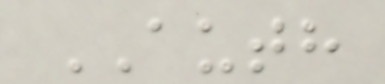AUTH
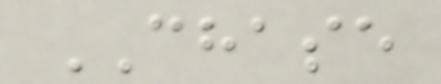CHASE
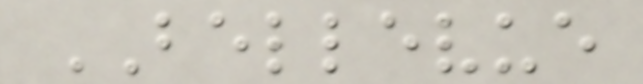BELLEVUE
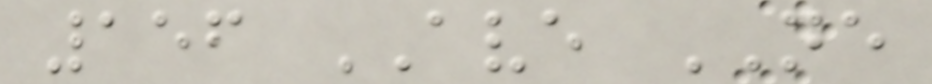156 AVE NE
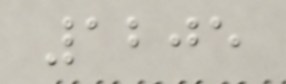1205
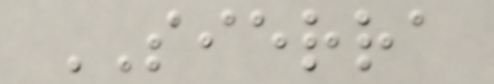SIERRA
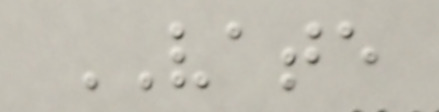VATE
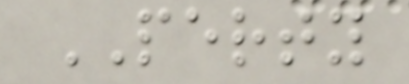PERTY
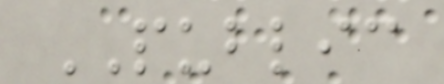PUBLIC
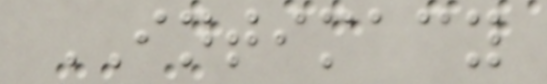INTIMACY
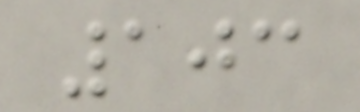103
